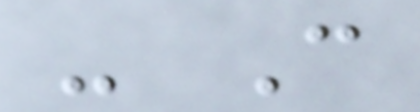- Can
